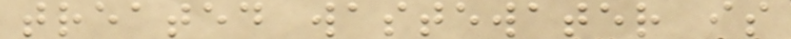treated wastewater is
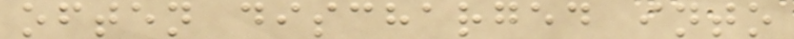often discharged into
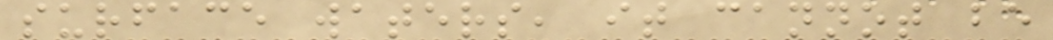surface waters, it cannot be
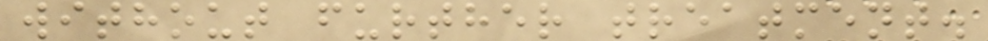without further treatment.
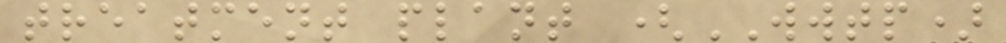treatment plant (WWTP)
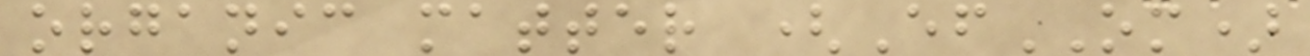organic matter (EfOM)
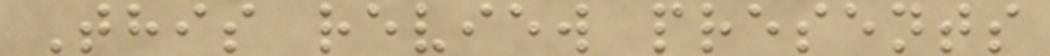This review presents
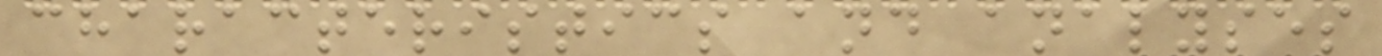characteristics and analyses
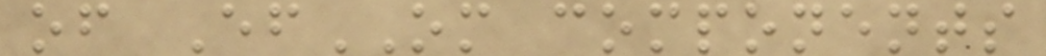of EfOM components
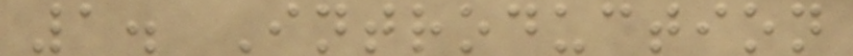1. Introduction
